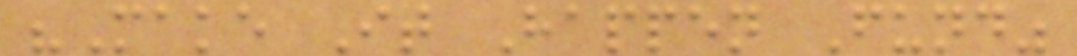"Make It Happen Fund"
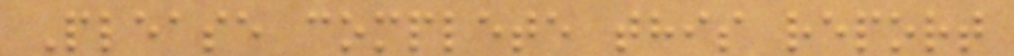Please complete this report
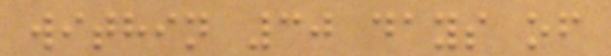within 30 days of
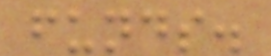funds.
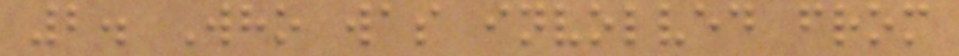2. Who was involved from
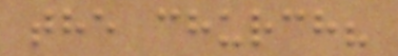the church?
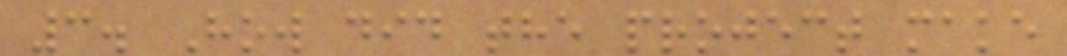3. How did the project make
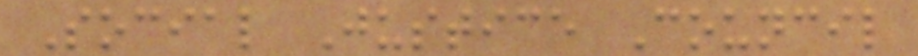Social Justice Council
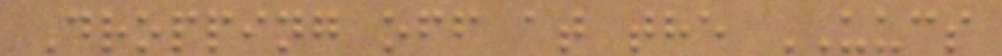Dropping off at the UUCS
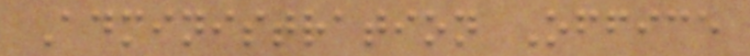Administration Office
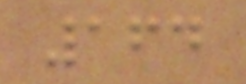164
